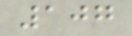107
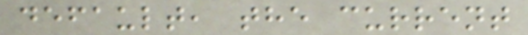default, the current
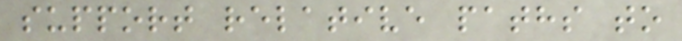support relative paths to
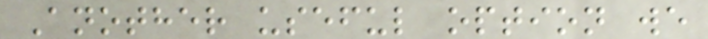Another useful option we
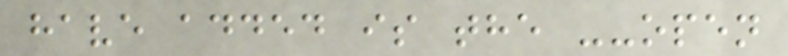have added is the --open
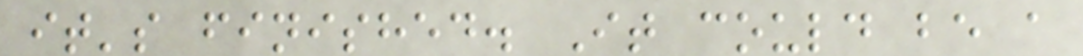it's finished. It could be a
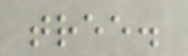tree.
